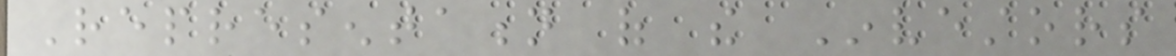Representation of the Investors
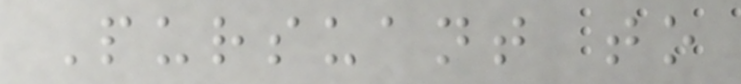Pursuant to
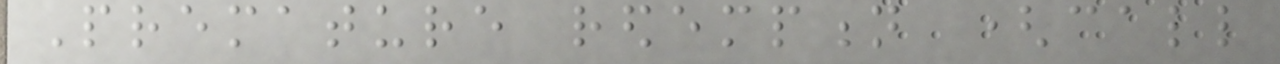Premature redemption (call
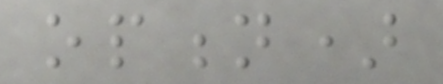option)
